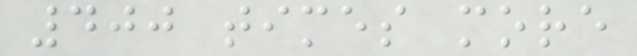400 times more
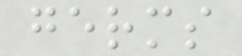germs
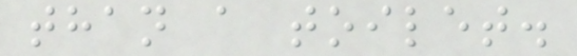than a toilet.
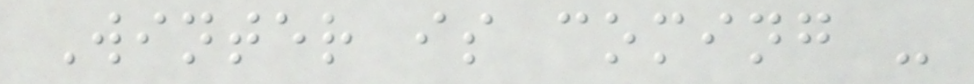Winter is coming -
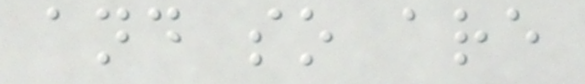and so are
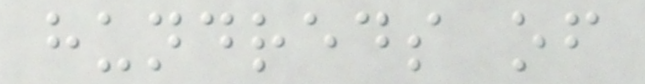hundreds of
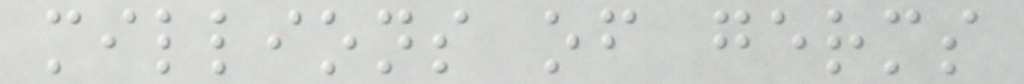millions of germs
